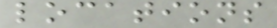locations
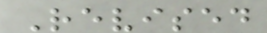Revised
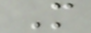M
